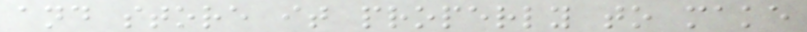and store it properly to make
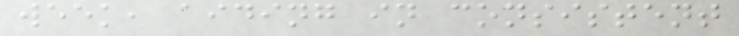week, aiding in consistent
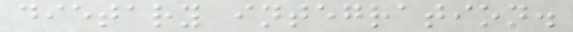dietary integration.
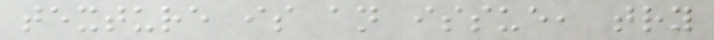texture is an issue, try
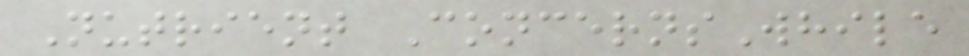Nutrient ConcernsWhile
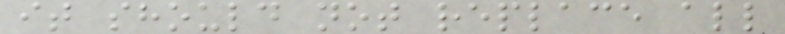it should not replace all
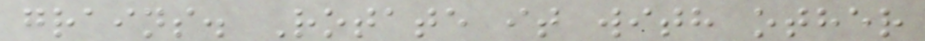grains. Rotate it with other
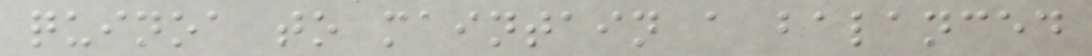quinoa to maintain a balanced
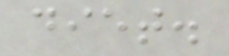diet.
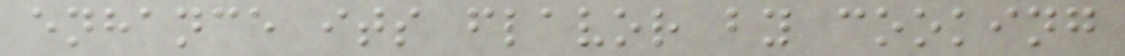enhance its flavor by cooking
